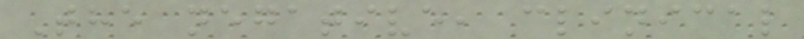The negative, clinical
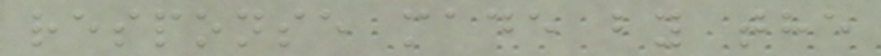response made by the
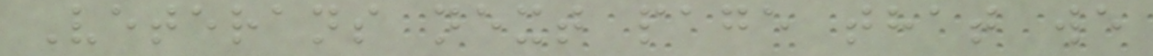Veterans next page that we
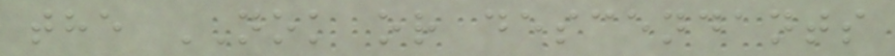the NOK or descendants
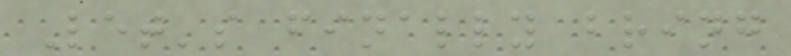Let's finally bring
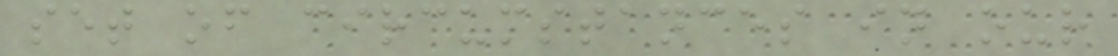set of circumstances in our
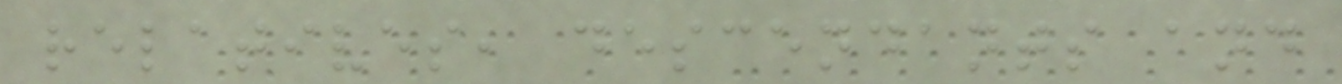relatives, descendants and
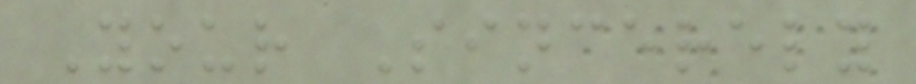Your Sincerely
